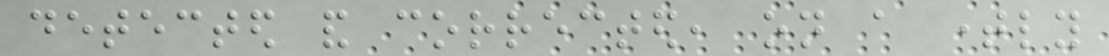detected and corrected, on a timely
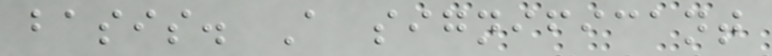basis. A significant
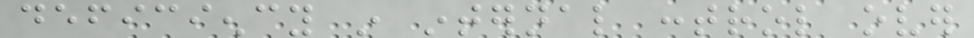deficiency in internal control over
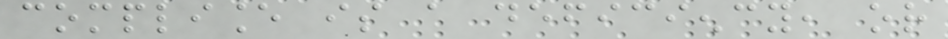compliance is a deficiency, or
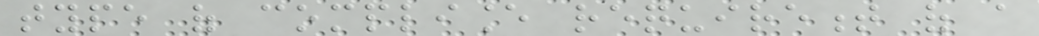type of compliance requirement of a
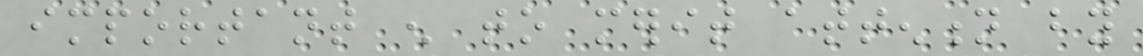important enough to merit attention by
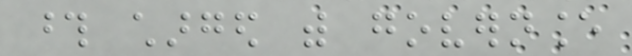those charged with governance
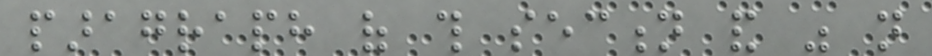paragraph of this section and was not
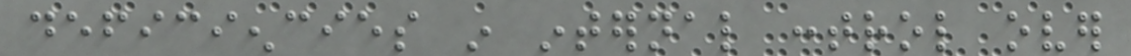deficiencies in internal control over
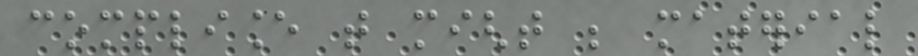compliance that might be material
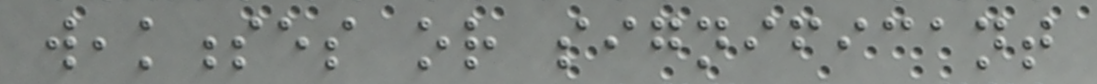weaknesses or significant
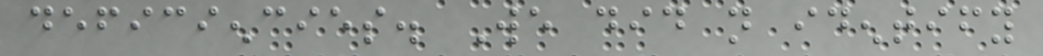deficiencies. We did not identify
